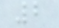2
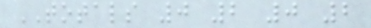TOTALS 0 2 0 2
